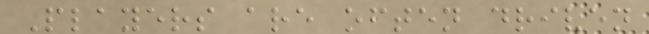Players are often driven
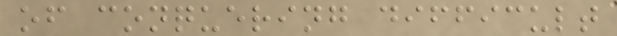of conquering difficult
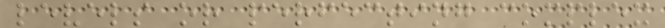levels or perfecting complex
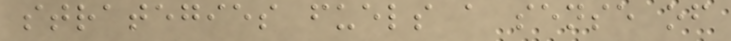strategies fuels a sense of
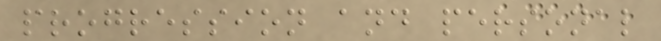progression and personal
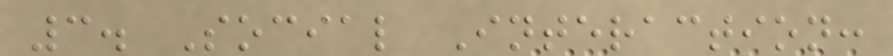3. Social Interaction:
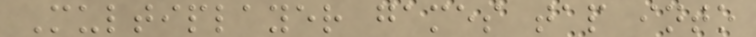Multiplayer games tap into
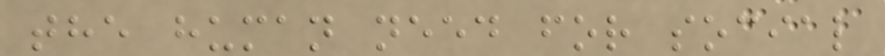the human need for social
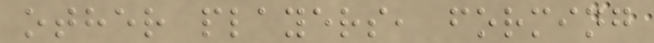other players, forming
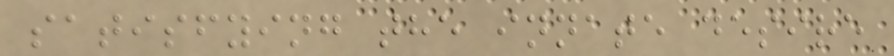satisfying the innate desire
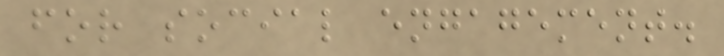for social engagement.
